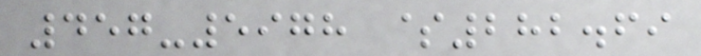457-5978 $282.69
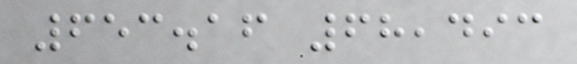653.16 68,493
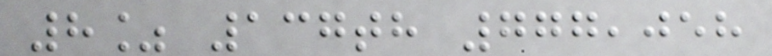8% 137th 777,058
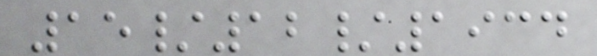15/12/1934
